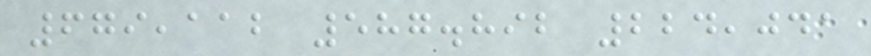679,112 587.892 224,041
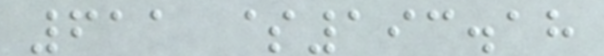611 $193.18
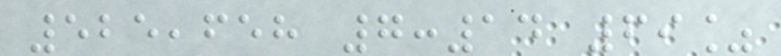525,658 7:14 69%
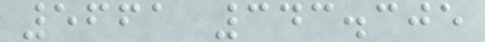5661 343.305
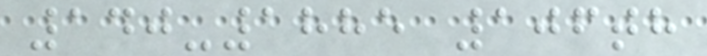140-1885 106th
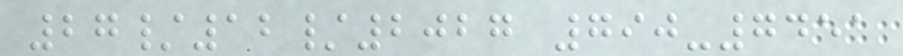27/12/2027 790-7451
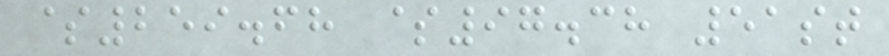$259.68 $97.38 51st
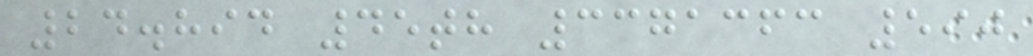24.894 45th 3371363 590
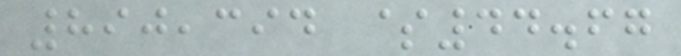890,394 $44.67
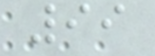99
